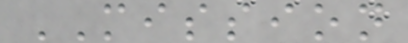MISSION
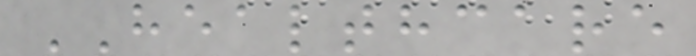HEALTHCARE
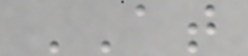AT
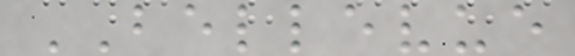BELLEVUE
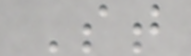St
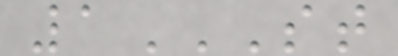1ST
